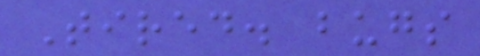Tired. bugs
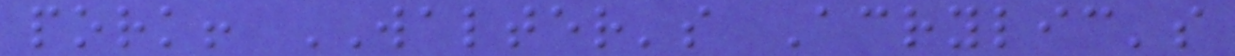pork! WALTER's Acrylic's
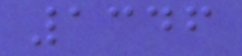1346
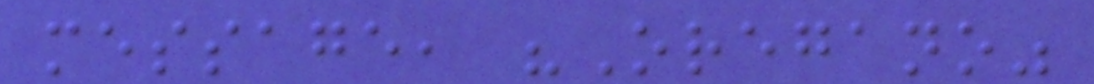message, "Oregano"
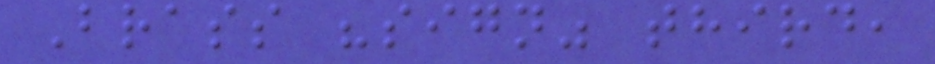Brass "sign" third,
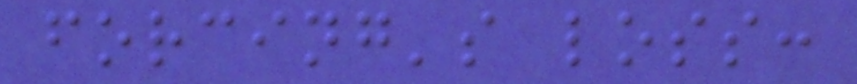forcing's loss:
